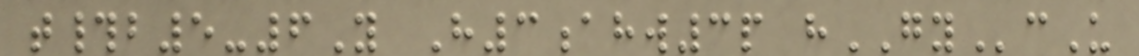t#b5-6Y H3ahw3p hGYcU
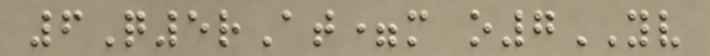6Q5rAt=m o7YV
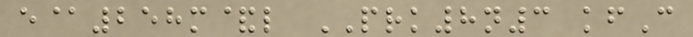e@258m&l PRK8n3 kfC
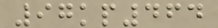97kp464
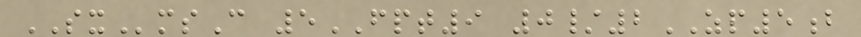SXmsC 5FPT9 0/2ZP5b
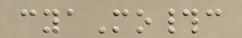cyaMo#c
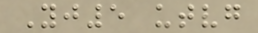Yj5 utvg
